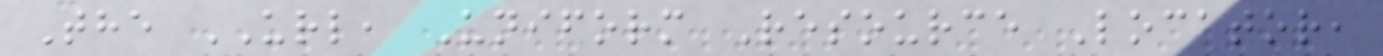The URL, Uniform Resource Locator,
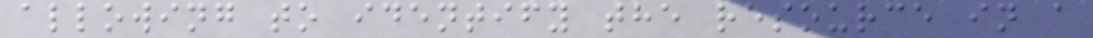allowing to identify the resource in a
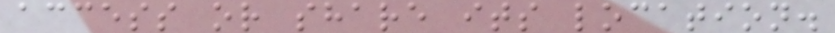access or share its location.
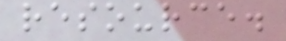resource.
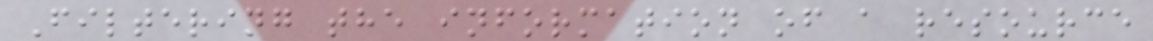Filtering the information of a resource
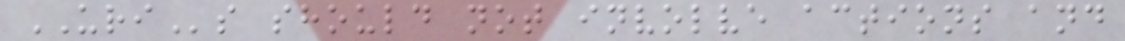URIs should not involve actions and
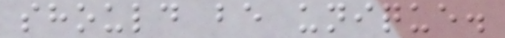should be unique.
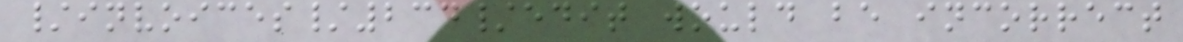/invoices/234/edit would be incorrect
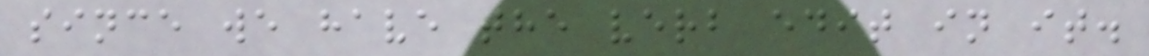since we have the verb edit in it.
